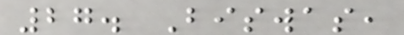27. Biswas,
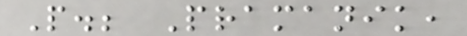P.; Pramanik,
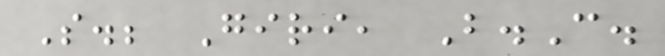S.; Giri, B.C.
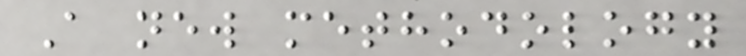A new methodology
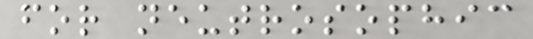for neutrosophic
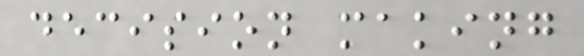decision making
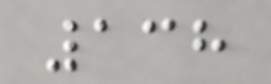138
